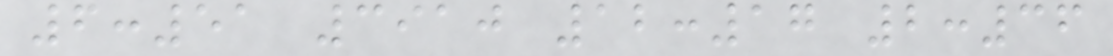6:51 3910 12:17 2:36
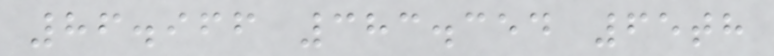86.966 383.354 65th
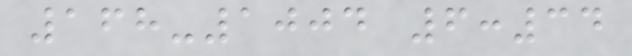168-1004 6:34
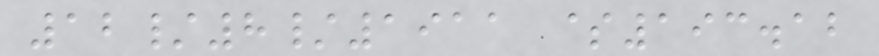12/8/1911 $193.12
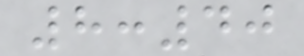8:40
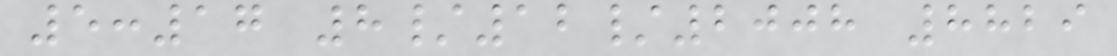5:17 8/12/2008 8829
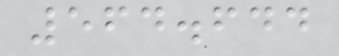564.644
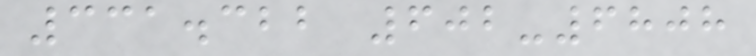331.322 602-6808
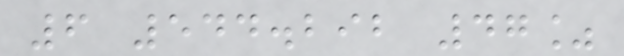6 544.292 47%
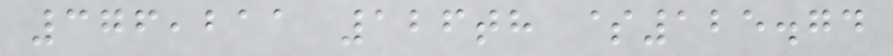376,211 126th $125.74
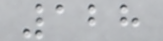128
